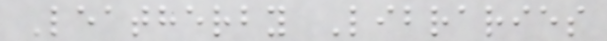Leatherby Libraries
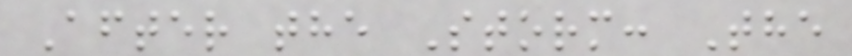After the Storm: The
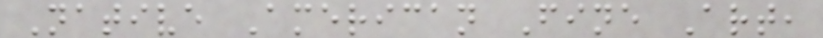Native American Fine Art,
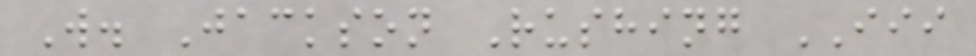W. Jackson Rushing III
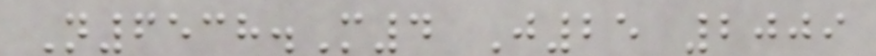N6538.M4 J25 2009
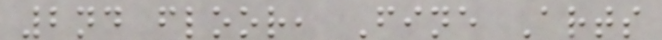2nd floor, Fine Arts
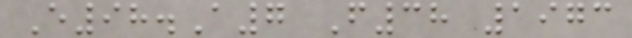E98.A7 F38 1973
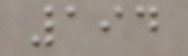194
